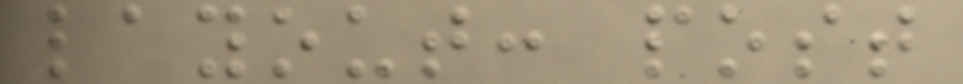layout: post
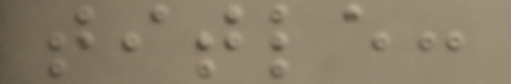title:
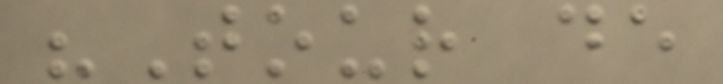"Tour de
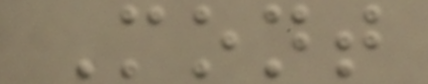Mont
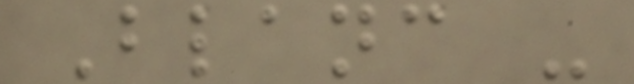Blanc -
